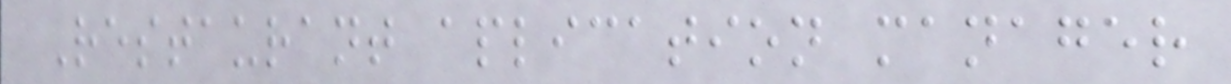Restaurant aplication manager
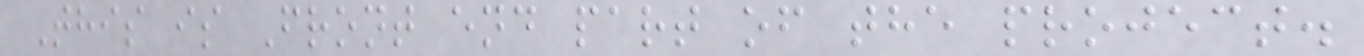This is Front end part of the project.
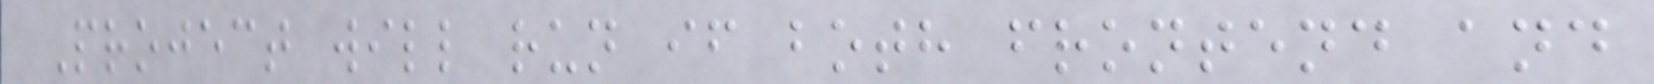Project will run if both frontend and
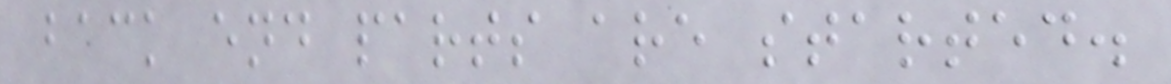back end parts are started.
